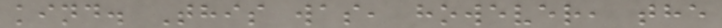kind. This was, however, the
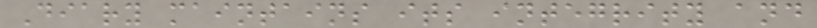Diary maintains its integrity and
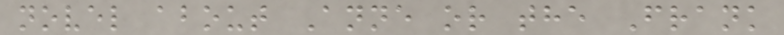novel about Anne or the Frank
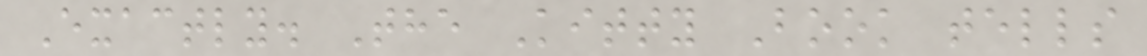Exactly. The Kitty Book tells
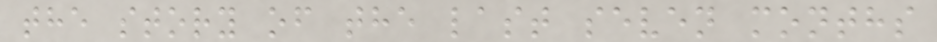the story of the last seven months
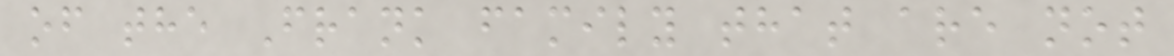of the Frank family that are not
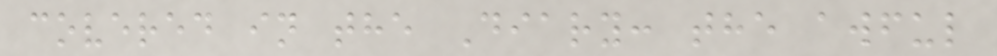covered in the Diary: the awful
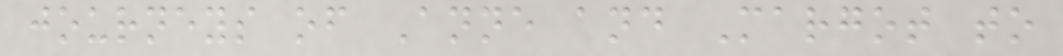journeys of Anne and Margot to
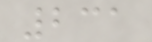231
